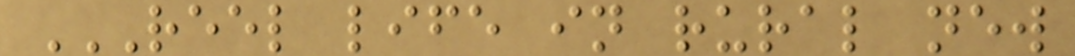REEL LIFE IN RURAL NEW
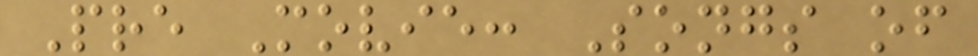Pre Movie: Songs of
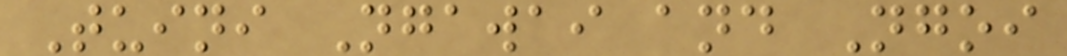Tuini Ngawai and Ngoi
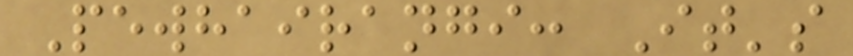Pewhairangi: It's
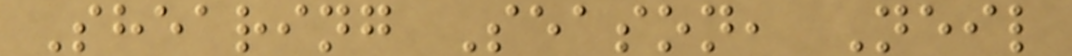Shearing Season, Neil
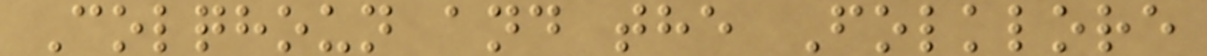Colqhoun and the Folklore
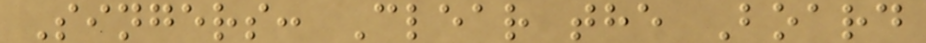Singers: Clear the Board
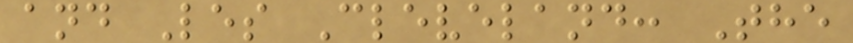and Les Cleveland: The
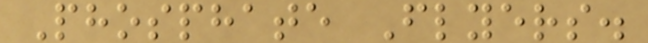Phosphate Flyers.
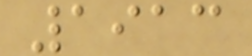1913
